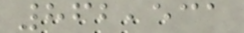862,531
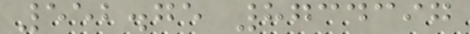552.75 8734397
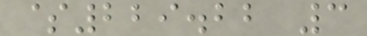$229.22 3
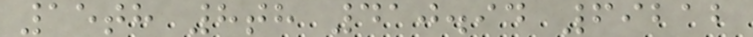15th 8th 410.94 69212
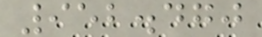952.470
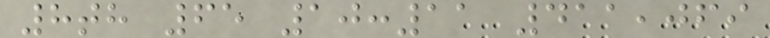8th 65 10:11 411,069
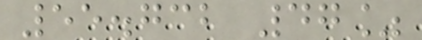55.732 47%
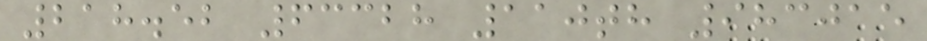218.52 63328 110th 983015
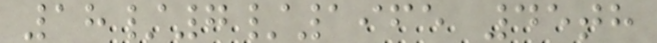18/7/1965 45th
